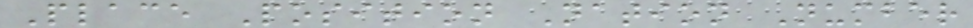Place Position Nation Number
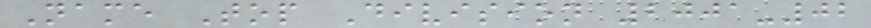Name Top Division 2001-02
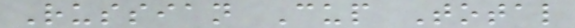Russian Cup Total
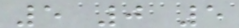5 0 5
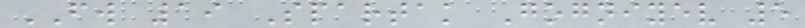FW 19 Spartak Gogniyev 5
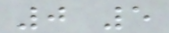0 5
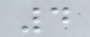4
